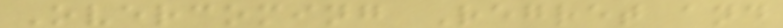Overcoming Regret and
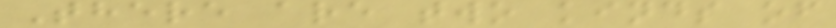There are two kinds of
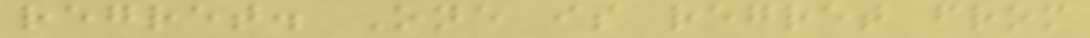regret. One is regret from
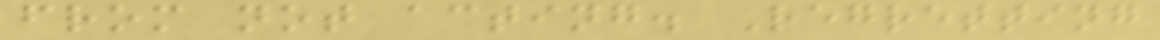from not acting. Regretting
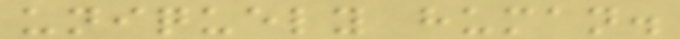uniquely human.
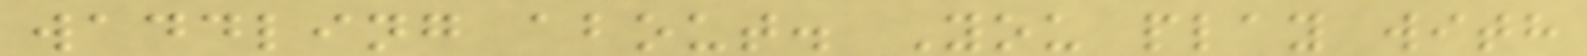waddling about. You play with
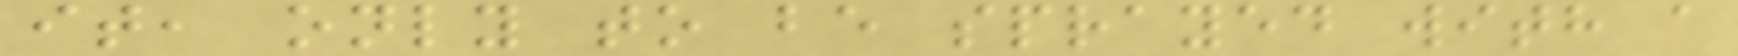it, only to be sprayed with a
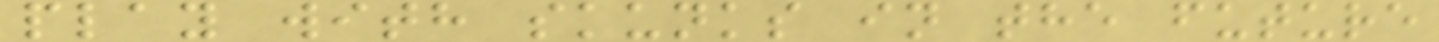play with skunks in the future
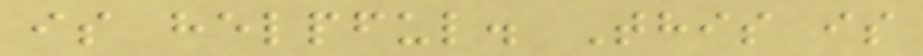is helpful. This is
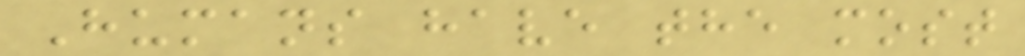Humans have the most
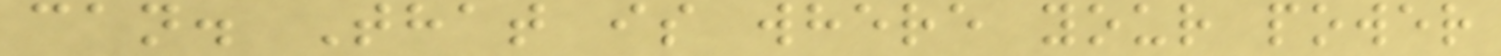can. That is where your power
